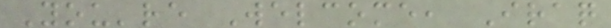You're Welcome, Iraq
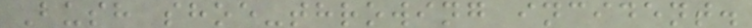Bush shoe-throwing incident.
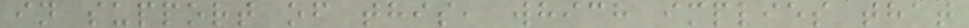in support of this, which implies that
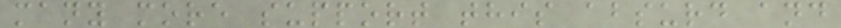many more support this absurd and
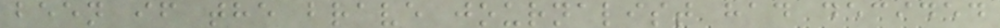been if the brave journalist had decided
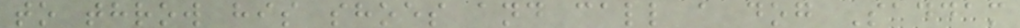to throw his shoes and call a dog Saddam
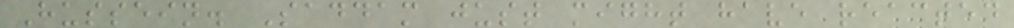Hussein. Saddam just might have reacted
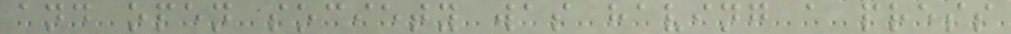and open society was having a press
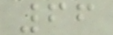66
